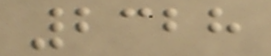2328
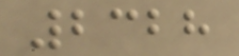2328
